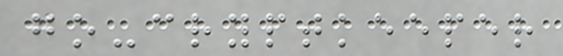go-cryptkeeper
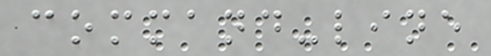command-line
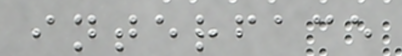interface
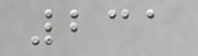231
